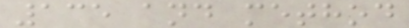135 and method
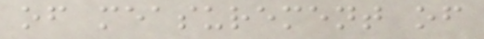of measurement of
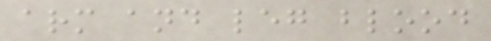arm and leg blood
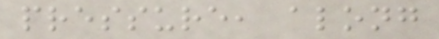pressure, along
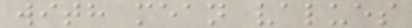with mean values
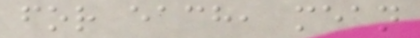for each, mean
